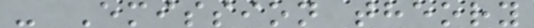- Emission theory
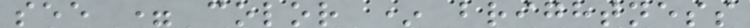see = color * brightness
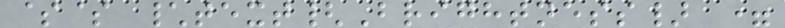$$ \text{Brightness} =
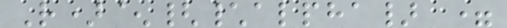R)^{\alpha} =
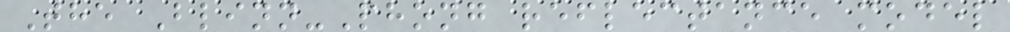The Blinn-Phong reflectance model
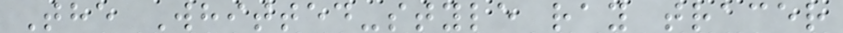The Whitted-style ray tracer
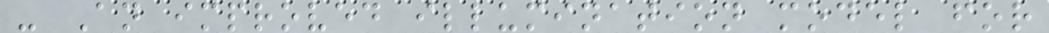- An improved illumination model for
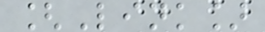[Link]
